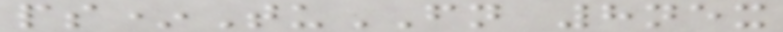ps*TuFN 8nex
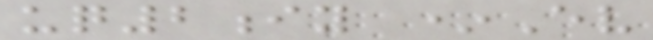uq2iy *Ev
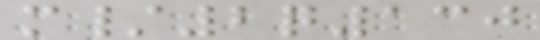m/2q130
